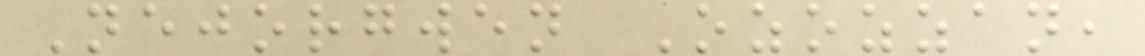Nejorgwen Ozozzan,
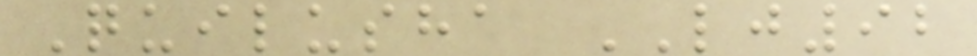Quilusha LJ92
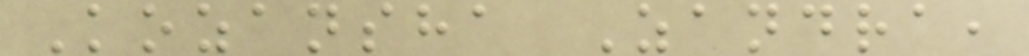Kozansha Zandra,
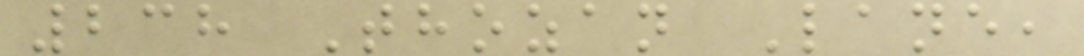238 Thozan Lane,
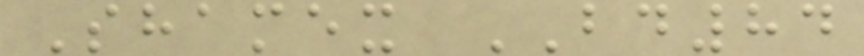Shamex BD84
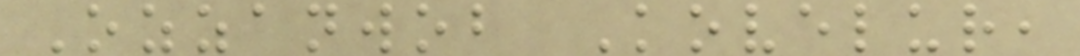Ozzanwob Kovelur,
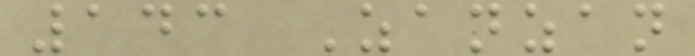143 Zanzan
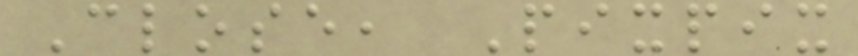Close, Pixpix
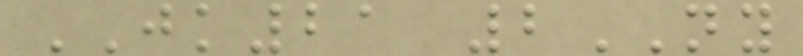JK21 2NY
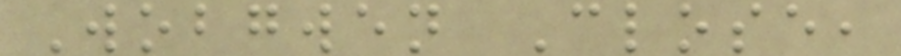Wobgwen Close,
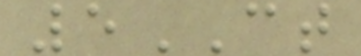5CT
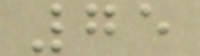75
